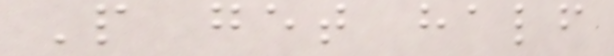People get half
